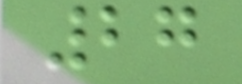27
